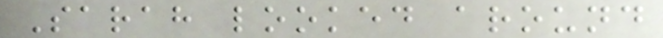Sarah looked around
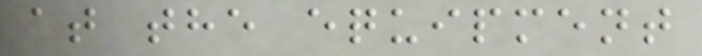at the equipment
